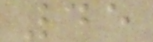45
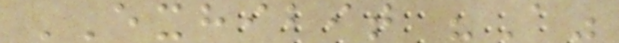EXHIBIT "A"
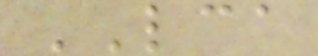LCA
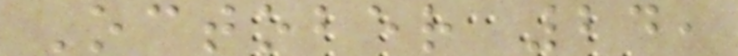October 24,
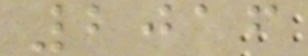2016
